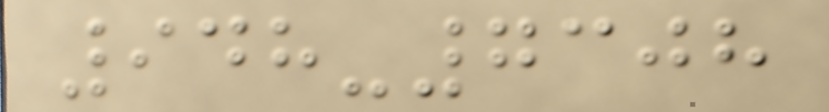948-7308
